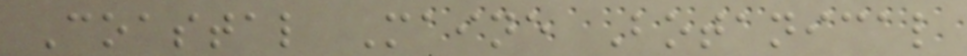Coastal Maine Botanical
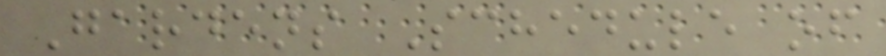Gardens Schedule of
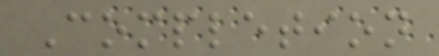Completion
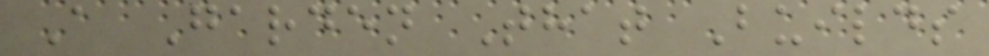A Garden That Builds
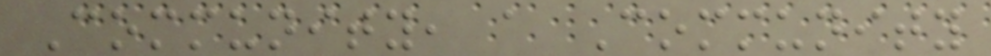Community, a Community
